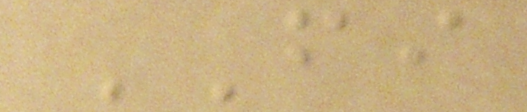FI
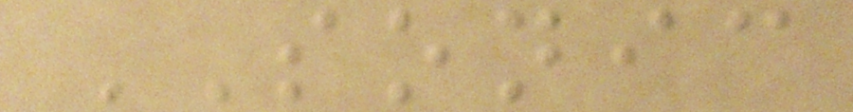SONIC
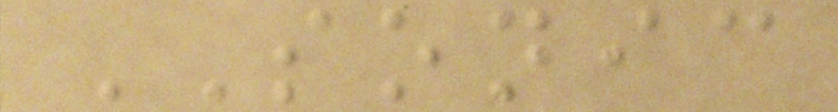SONIC
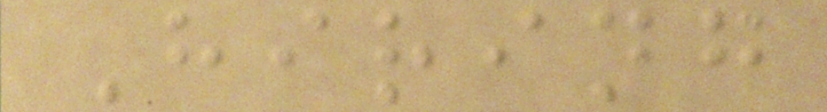Hiring
